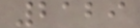2129
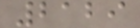2129
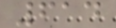614
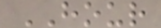HOUR
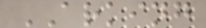ARKING
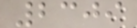2309
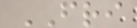FRI
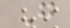G
